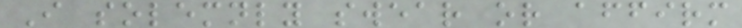I solemnly swear or affirm
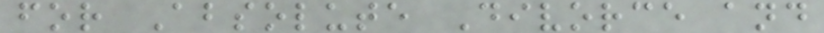for Absolute Divorce and
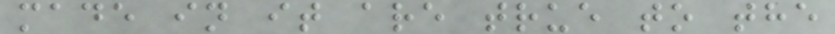made in it are true to the
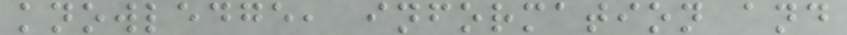knowledge, information and
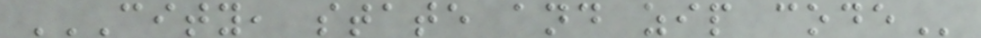CITY, STATE AND ZIP CODE
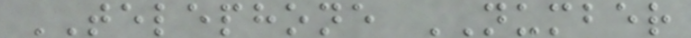TELEPHONE NUMBER
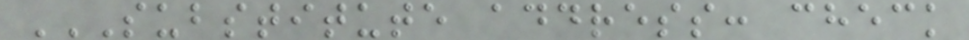SUBSTITUTE ADDRESS: CHECK
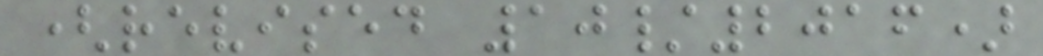(revised 10/2016)
